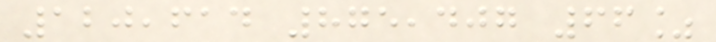120,614 875,407 66%
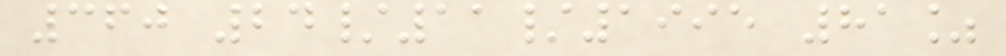360 24/11/1995 81%
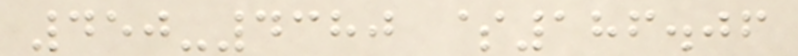450-4380 $186.06
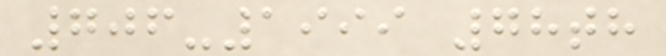706-1999 78th
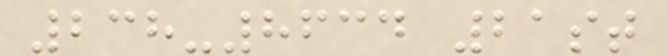238-8634 21st
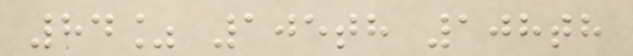84% 105th 108th
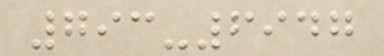793-6947
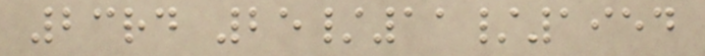23rd 25/11/1954
